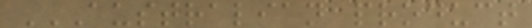AUSTRALIAN PRODUCT
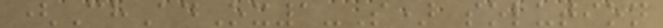(ChAdOx1-S) solution
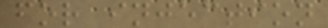for injection
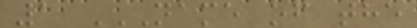1 NAME OF THE
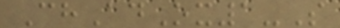ChAdOx1-S
